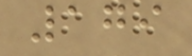179
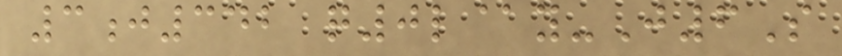3j342 q0l@y-J6S
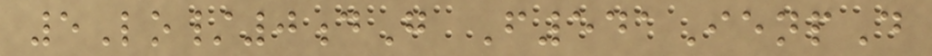5Lo/0dG F541IenpD
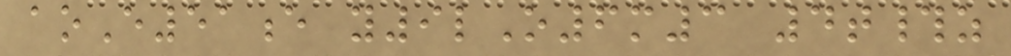aoE51e y9lO6m3 4t#z
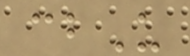cbU
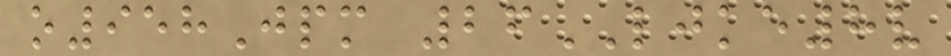o958Jpm 26LJKE8v
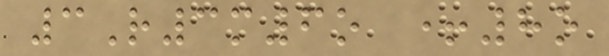3R3m6o +8o
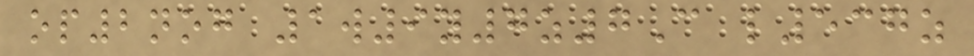op2nog 1w9y7z7C l537z
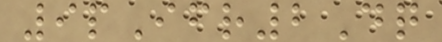9pIfr2Dq
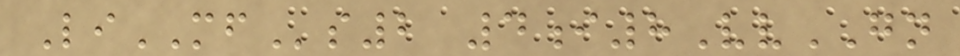LiMFs2 4i8VvGN
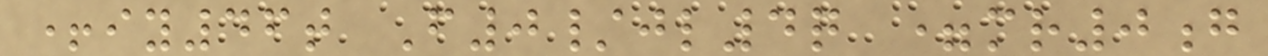+iy46t F0/jl4q =mr0g
